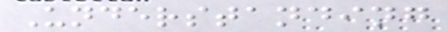Understanding
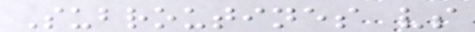Subroutines vs
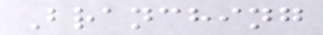Branching
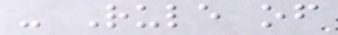- Rule of
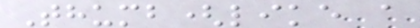Thumb(like a
